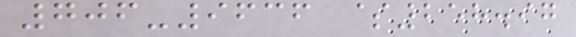706-9636 $258.97
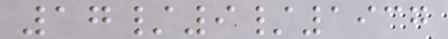17/9/1937
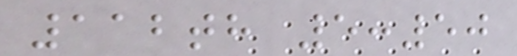112th 5:50
